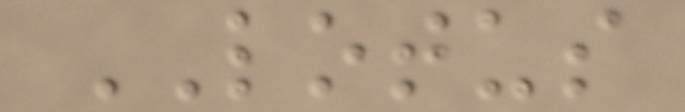LOTUS
